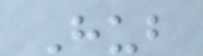Hub
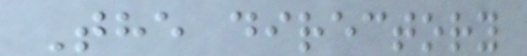The directory
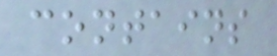contains
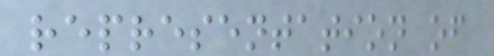representation of
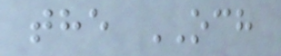the OCH
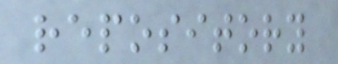repository
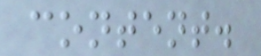content.
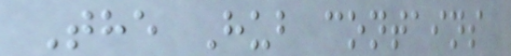The Hub contains
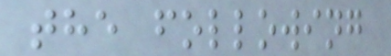the following
